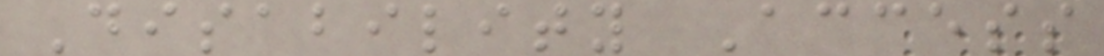Disability Access
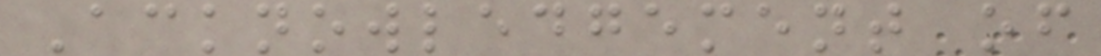Acknowledgement of
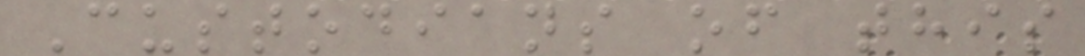Custodians of this
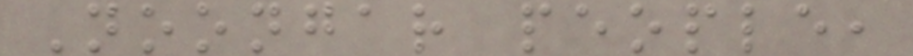Noongar people,
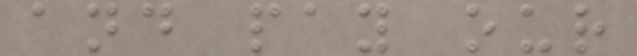and pay our
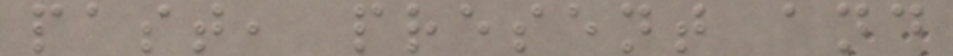past, present and
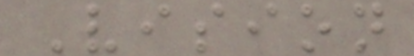Vision
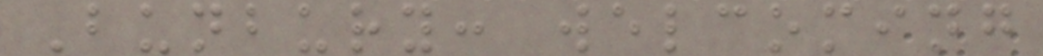Bunbury: welcoming
